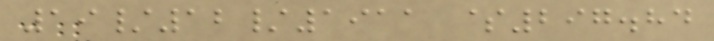19/12/1911 $297.84
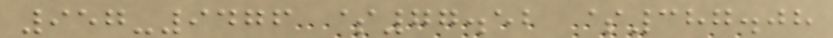957-9476 $77.52 $387.08
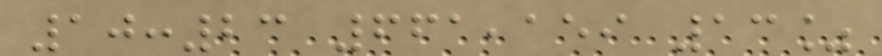10:23 661,159 13%
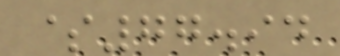$77.94
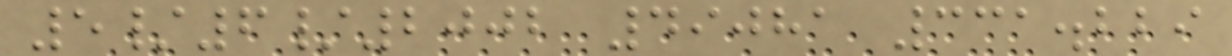5/6/2002 49081 331.229
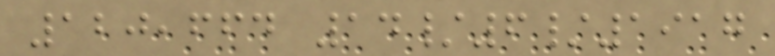120,664 14/6/1917
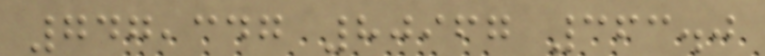747,347 80967 363.0
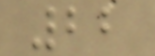22
